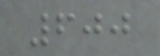600
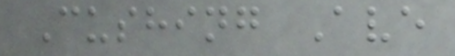Cushing Ave
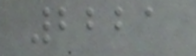2221
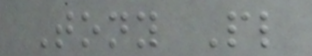Tony Pl
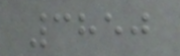3850
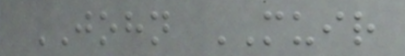JOHN MUIR
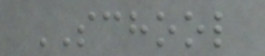SCHOOL
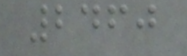2460
